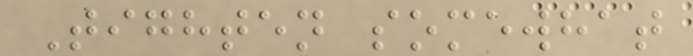Tighten somewhat
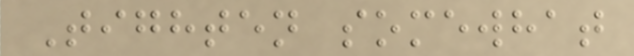Tighten somewhat
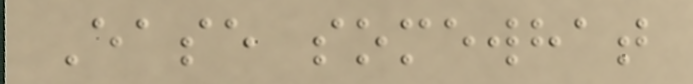Ease somewhat
